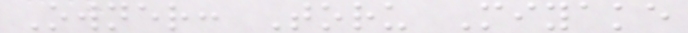Owner: Toru Miyake
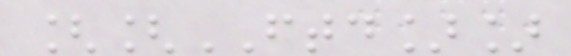[[FTD]]
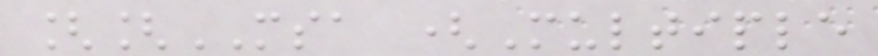[[MSA (Multiple
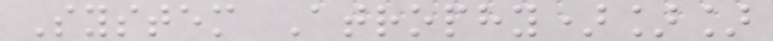System Atrophy)]]
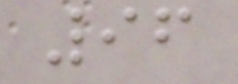96
